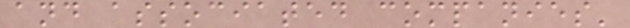and associated companies'
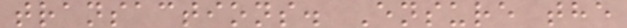transactions. Ensure the
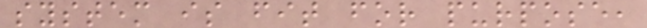system is fit for purpose,
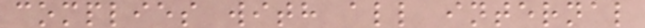complies with all internal
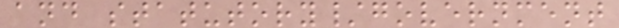and statutory/government
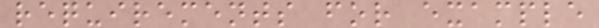requirements for example
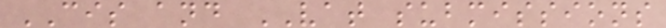CIS and VAT submissions
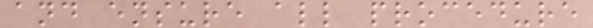and ensure all procedure
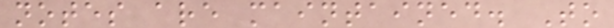notes are maintained. To
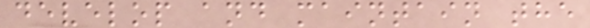develop and maintain the
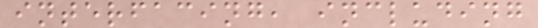interfacing, including
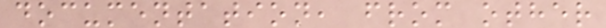documentation, from other
